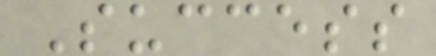Success
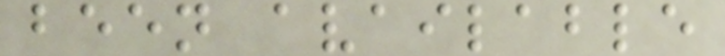been available
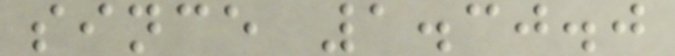since 1.30.0
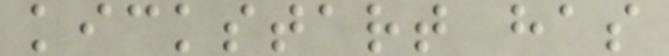kickstart has
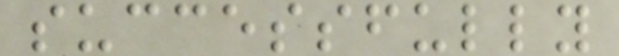successfully
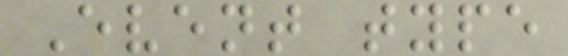Event type
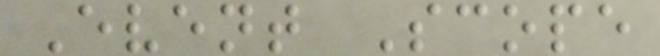Event Scope
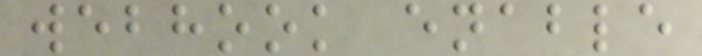webhook enable
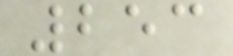253
